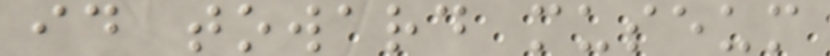id toward museum
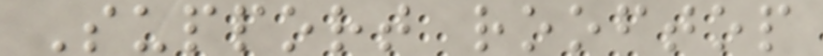Support rooftop
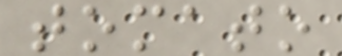tomato
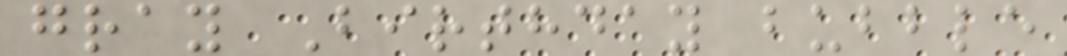gray Birthday bubble
